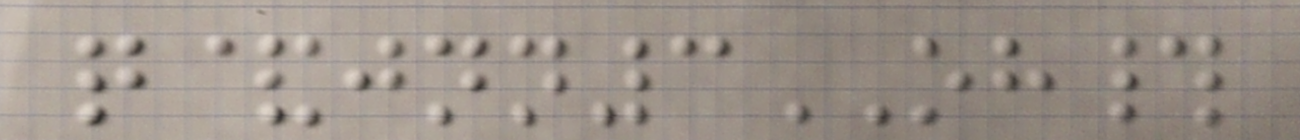q&jnn3OH#
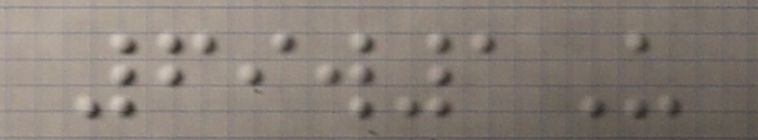69w1U
